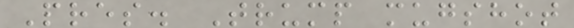Pres. Trump mugshot
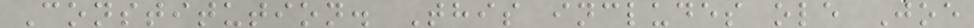Constitution. This includes ole Joe
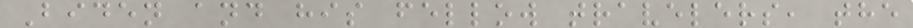Biden and his fellow travelers, the
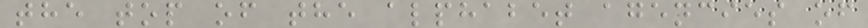the top of the alphabet agencies of
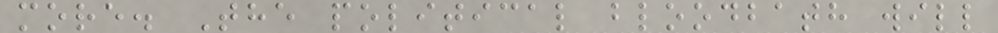more. The political bloodbath will
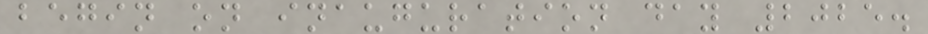begin on inauguration day 2025.
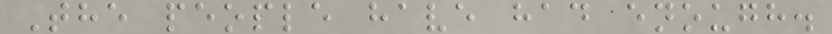The people have had enough.
